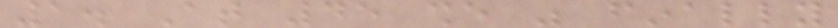1. At 45 she was finally
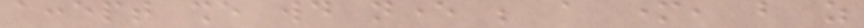accept she would never be a mother, but as
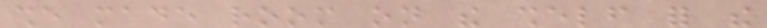she made room on the shelf for the
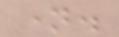name.
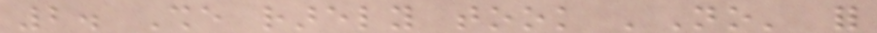2. She rarely took 'No' for
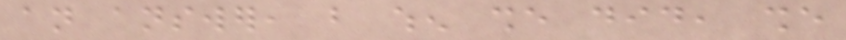an answer, but when she did, she
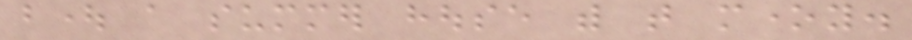bought a summer house with that money.
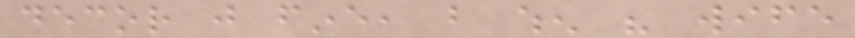decor just fine, but when his wife
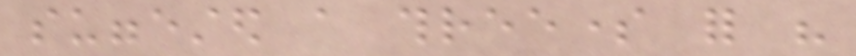suggested a threesome for his
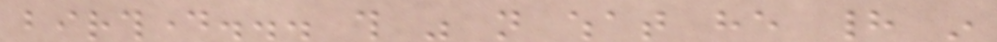birthday... this was not what he had in
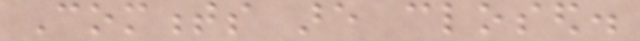Comments are closed.
